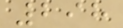298
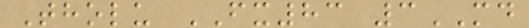Tholu FX83 3MD
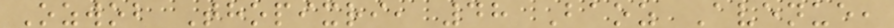Ozwob Thopixri, 48 Baoz Avenue,
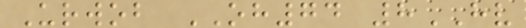Urwob OH74 8HV
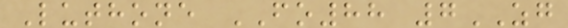Luthone FO88 7ZG
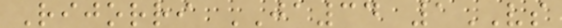Rijorri JA34 1VS
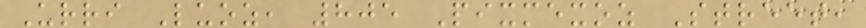Urri Luoz, 805 Pixmexoz Street,
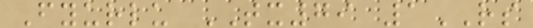Fyurlu TX79 1RS
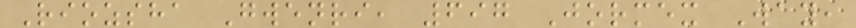Riozsha Gwenri, 697 Jormex Way,
